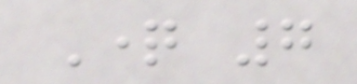Question 7
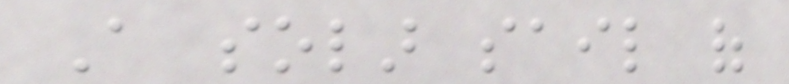A solar sail of
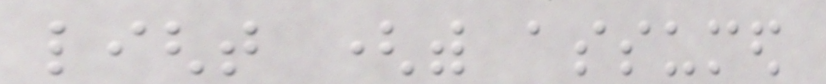light (with assumed
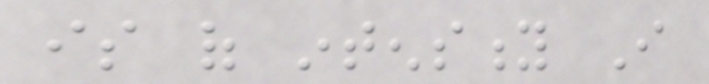is of intensity I
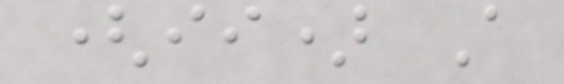(ii) A
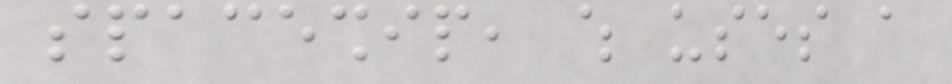spaceship, which uses a
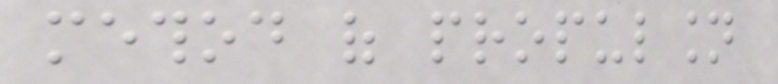method of propulsion
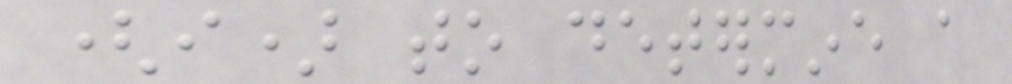(i) to determine a
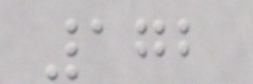172
